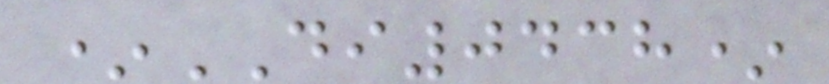*DI0438*
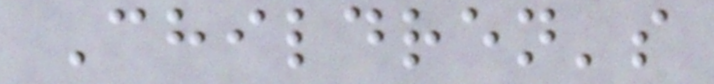Children's
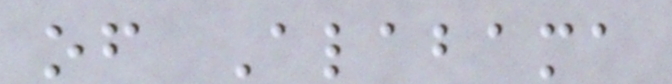of Alabama
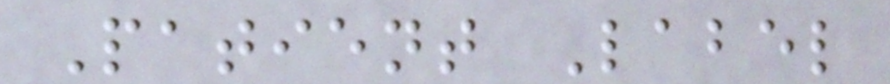Patient Label
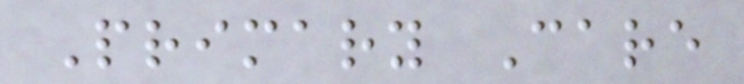Primary Care
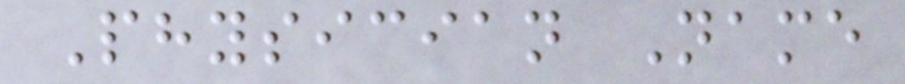Physician Name
